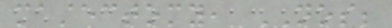mastectomy, NOS;
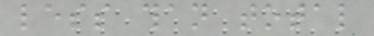less than total
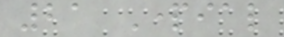21 Partial
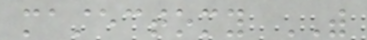mastectomy WITH
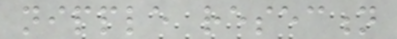nipple resection
